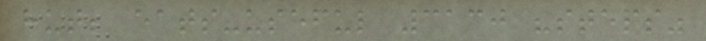hut; eats-useful 3130 "steps"
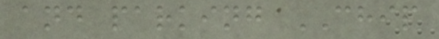and parking CHIP
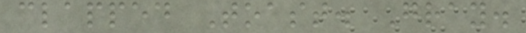clapped Toast. Gray.
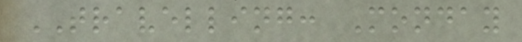TRAVELLING: Monday
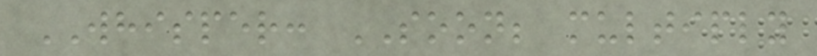WHISPER: SOON; multiply
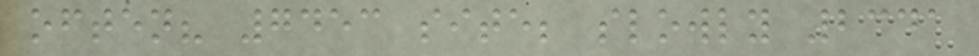often? 7453 site; slowly 2341
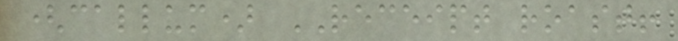(callum) RECEIPT roast!
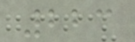223
